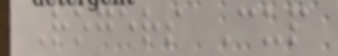Rogers Cup
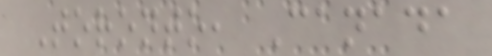Toronto, Canada
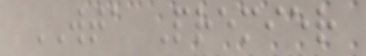WTA Premier
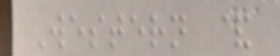Western &
